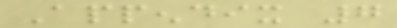Appendix 7
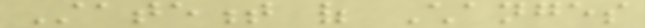Statement of Changes
